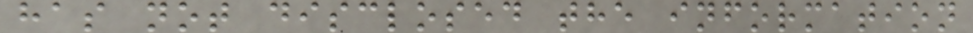has not disclosed the information
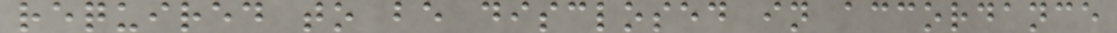required to be disclosed in accordance
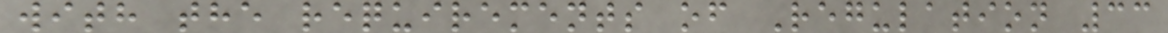with the requirements of Regulation 33
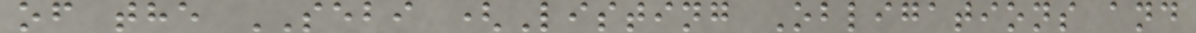of the SEBI (Listing Obligations and
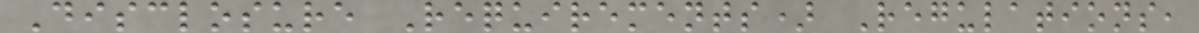Disclosure Requirements) Regulations,
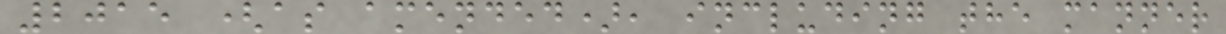2015 (as amended), including the manner
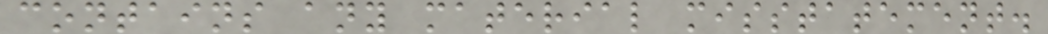contains any material misstatement.
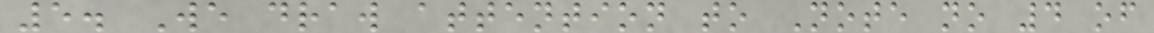5. We draw attention to Note no 4 of
